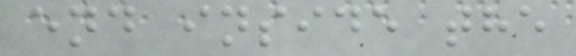end inside the
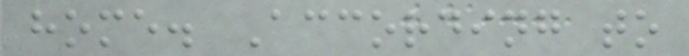home. According to
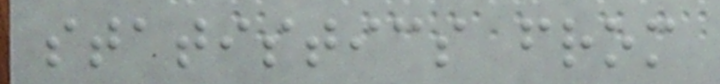statistics from
